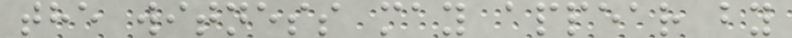the witness may appear by
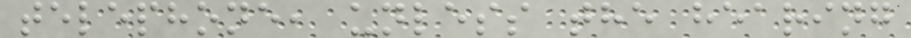telephone, unless the hearing
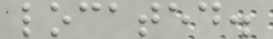located.
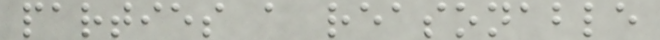parties a reasonable
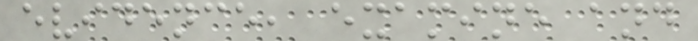evidence, examine and
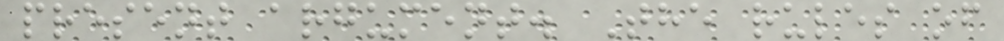present argument. The rules of
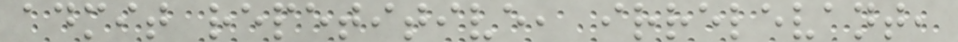admit repetitive, irrelevant,
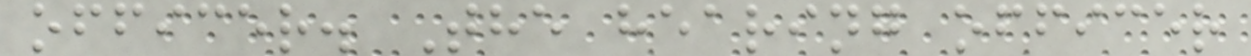officer. The hearing officer
